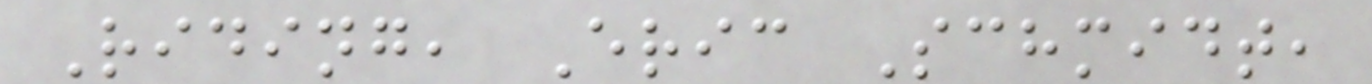Riding, Eric Schmidt,
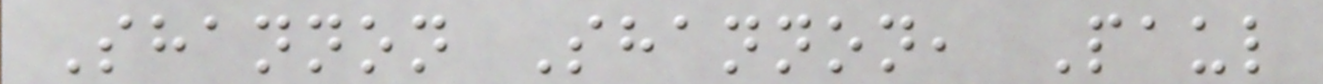Shannon Shannon, Paul
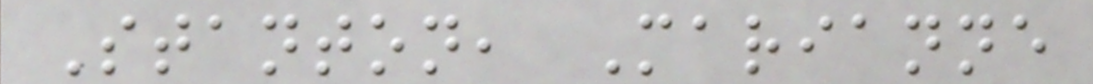Stanton, Marianne
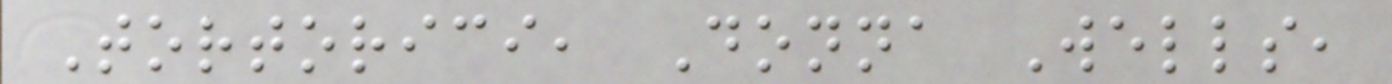Tortorici, Donna Wells,
